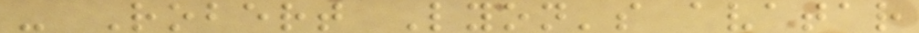- Robert Lyon's avatar
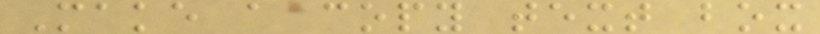Make a copy text box
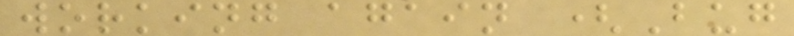working again (Bug
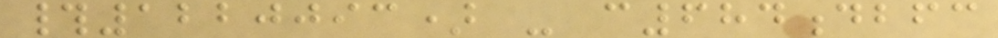#1220093) - c684dbfc
